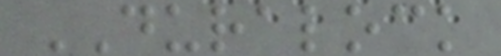DURALOCK
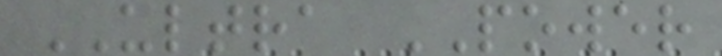ULTRA POWER
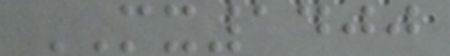MX1400
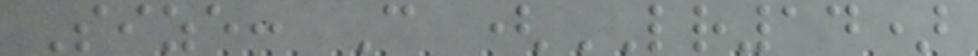Size: C (LR14)
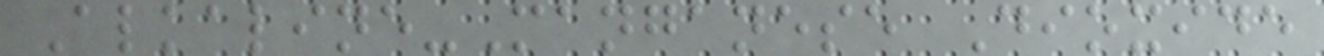Alkaline-Manganese Dioxide
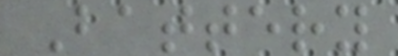Battery
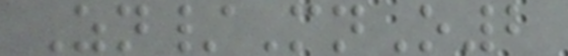Zn/MnO2
